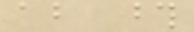about those
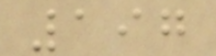197
